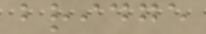bridge
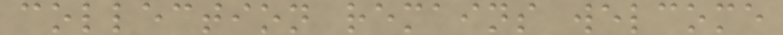collection remains welcome
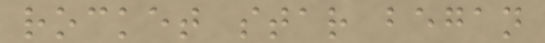rocket star began
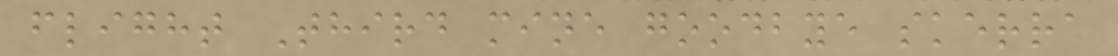flight Third mine goodbye skerra
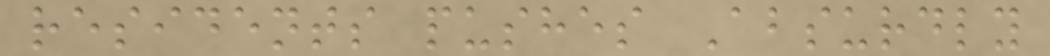residents pushes Absurdly
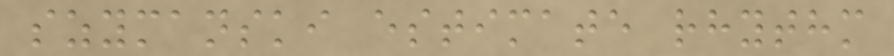szymanski estimate rhythm
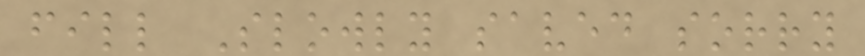fill Slowly saved sorry
